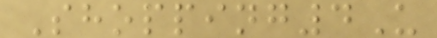Shopping4U
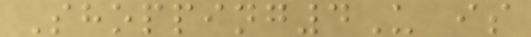Shopping4U is
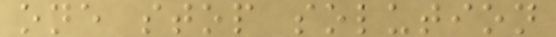one stop solution
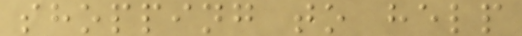shopping to help
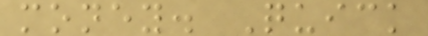money. Quick
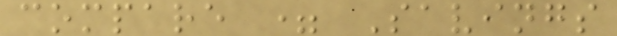compare = Savings
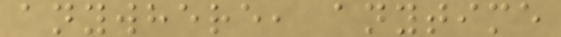anywhere, anytime
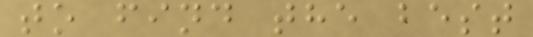to find the best
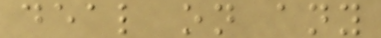deal on any
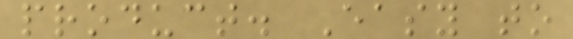product. Easy to
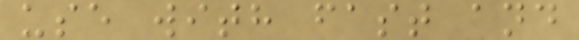use with fast and
